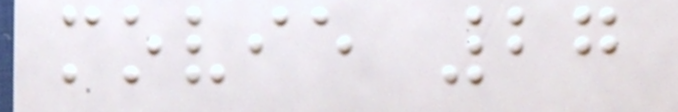movie 27
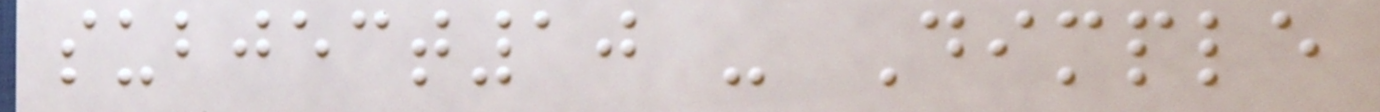subject10 - Dimple
